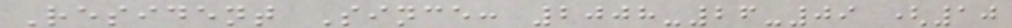Resident Since: 2008-26-09 (10
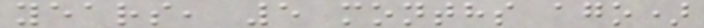years, 5 months ago)
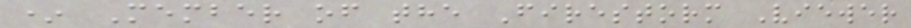* Member of the Firestorm Viewer
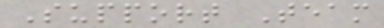Support Team
